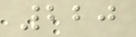220
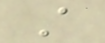A
